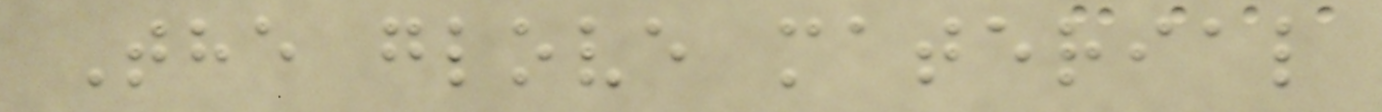The glove material
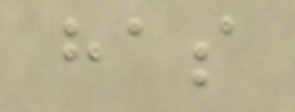has
